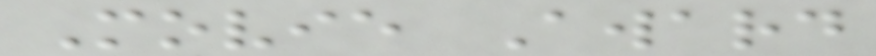Movie Award
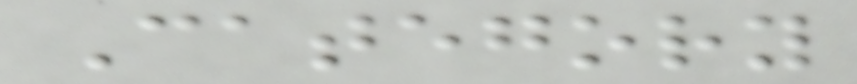Category
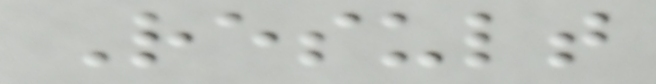Result
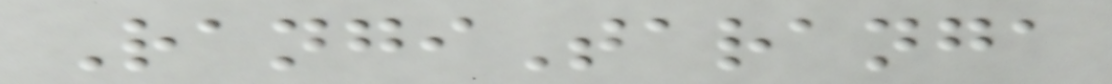RangiTaranga
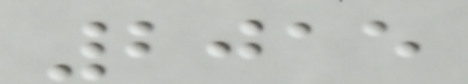2015
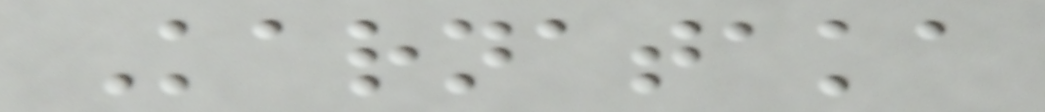Karnataka
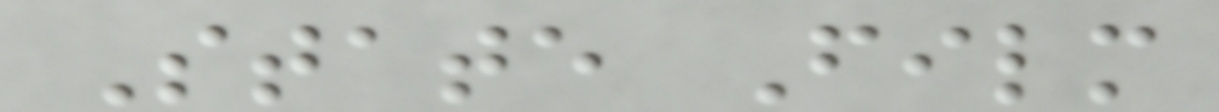State Film
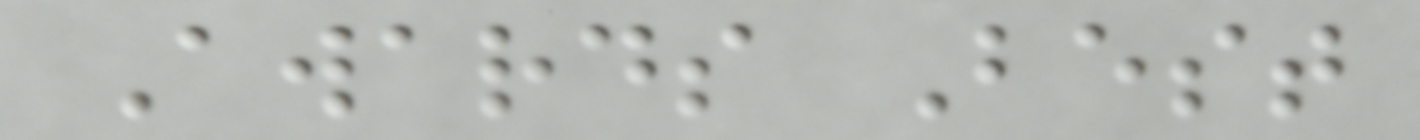Awards Best
